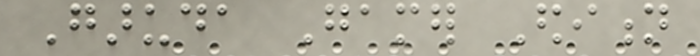Garuda Gamer Edition
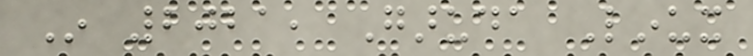In 2021, Garuda Linux
